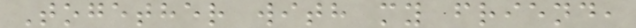Together with my friend,
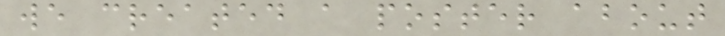we created a poster about
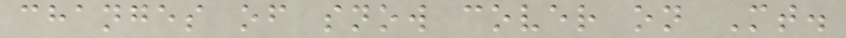changes of snow cover on Mt.
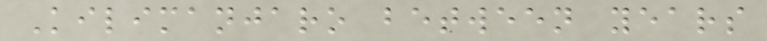Kilimanjaro between years
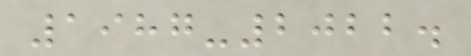1987-2022.
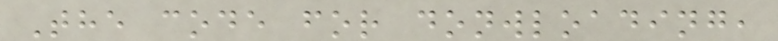The code for donwloading,
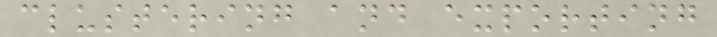clustering and exporting
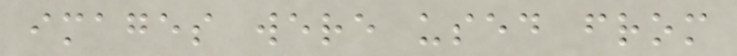images were used from
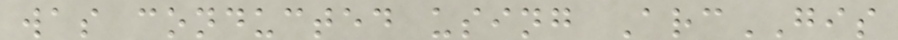was conducted using ArcGIS
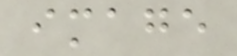image
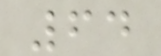64
